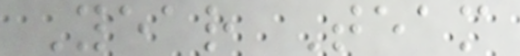Year Team
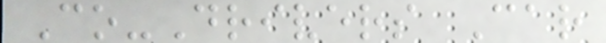Co-Drivers Car
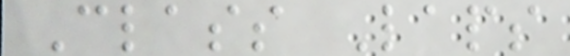Class Laps
